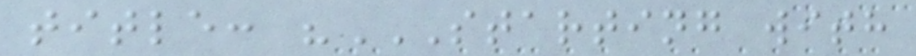title: "STARTING WITH
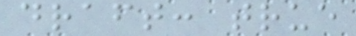draft: true
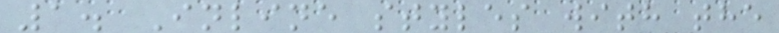1. Inline styles with the
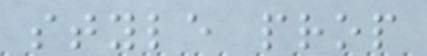style prop
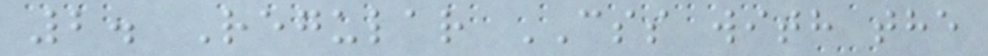2. Regular CSS with the
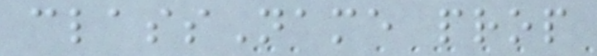className prop
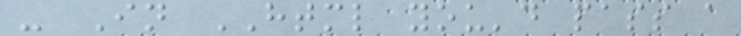- In HTML you'd pass a
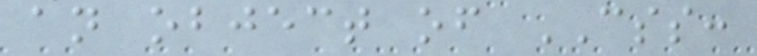an object of CSS:
